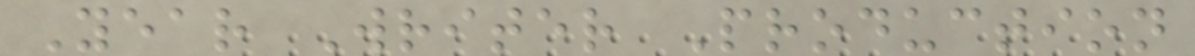Year Writer Production
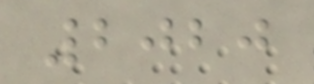2020
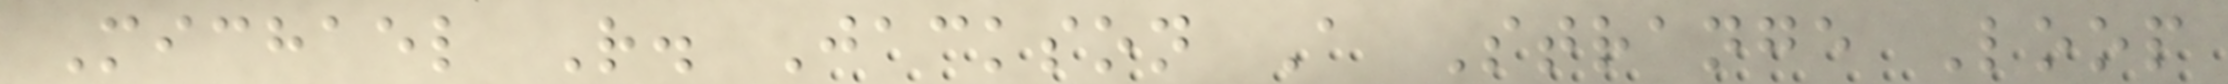Michael R. Jackson A Strange Loop
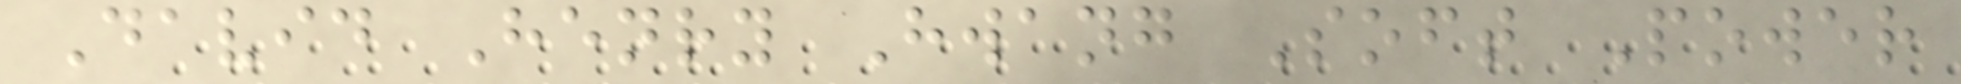David Henry Hwang Soft Power
